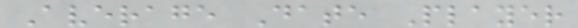Average Date Player
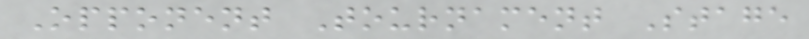Opponent Tournament Stage
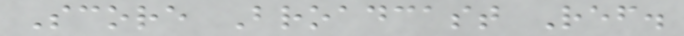Score Broadcast Ref.
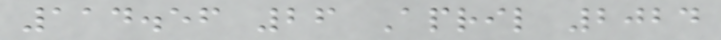114.56 26 April 2024
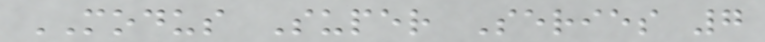MODUS Super Series 7
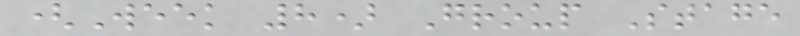(Week 8) Group Stage
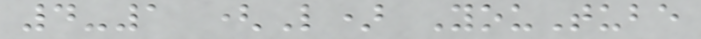4-1 (L) YouTube
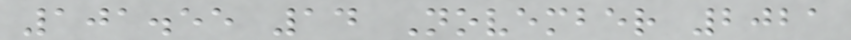101.55 14 November 2021
